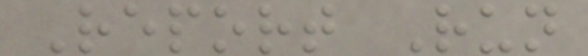Report Run
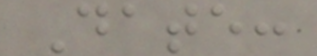Date:
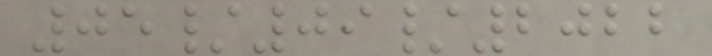05/09/2022
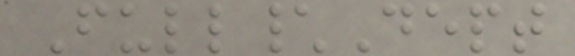Full\Dept
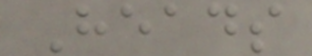Heads
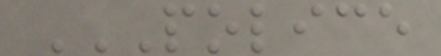POLICE
